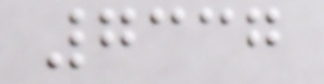7337
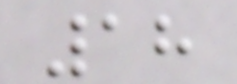18
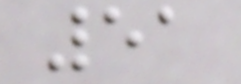51
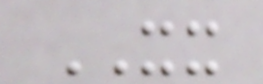XX
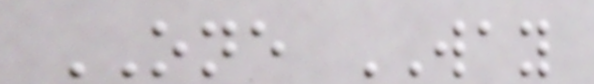ONE WAY
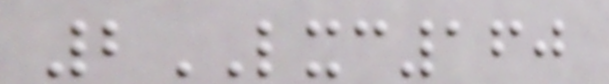2LXC160
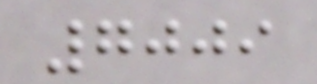7009
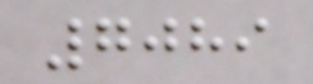7089
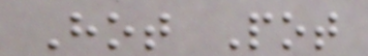Hot Pot
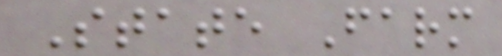State Farm
